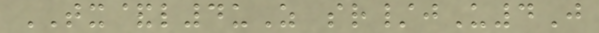TX&l4uZ sr/jU4J
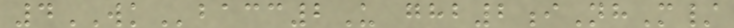4WKbacc2U ghb2iNhM/
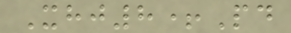Xhj8+Pd
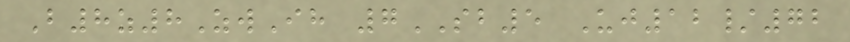B8z8ZwIh 7SB5 Uj12/72
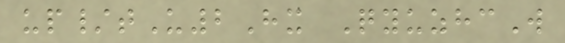up/tU2Hx QyuzhcW
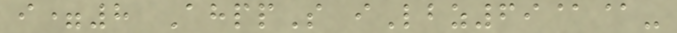i=8 AhppS iLbz69@@-
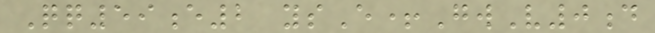Qq59e2 ysE+GwV0d
